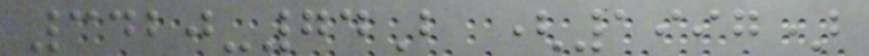3420-74B (1997)
